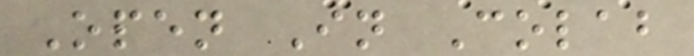Open In Colab
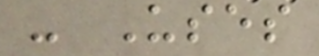- Uses
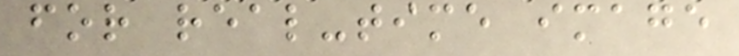for real-time image
